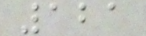121
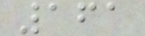161
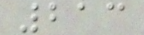213
